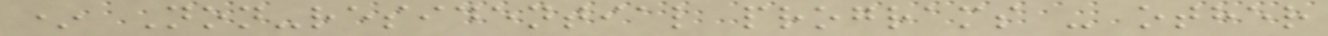* Non-residential programs - other
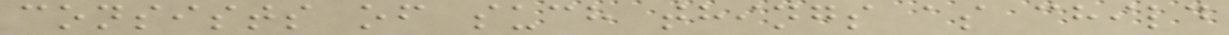consists of such things as child
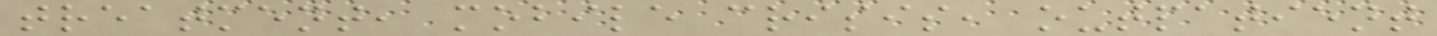treatment, mobile crisis, outpatient
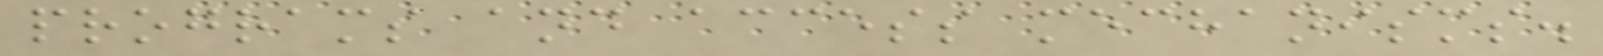programs and access mechanisms.
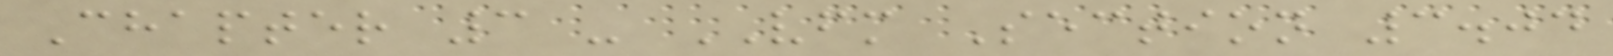Chapter 3 - VFM Section 3.04
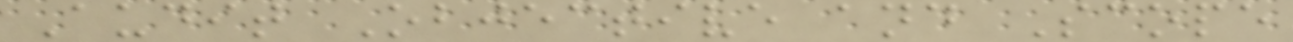Audit Objective and Scope
